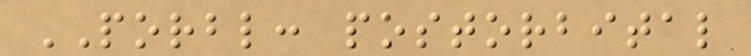PORBL: postorbital
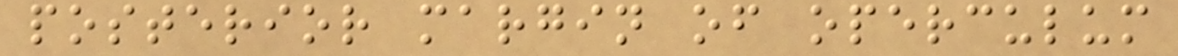posterior margin of operculum
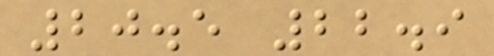20.5 22.9
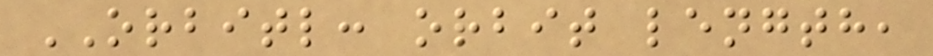ORBITL: orbit length,
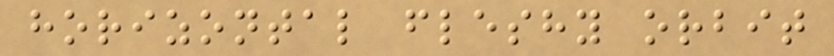horizontal fleshy orbit
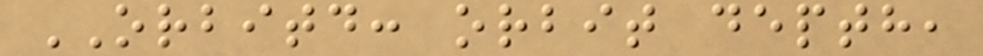ORBITD: orbit depth,
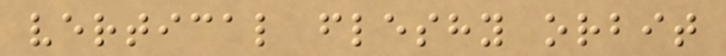vertical fleshy orbit
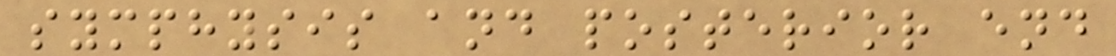symphysis and posterior end
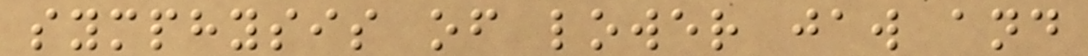symphysis of lower jaw and
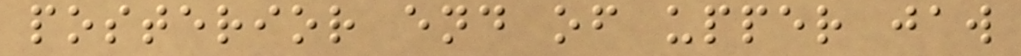posterior end of upper jaw
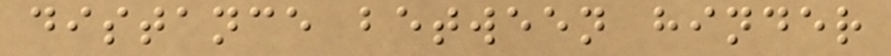distance between hinder
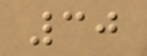30
